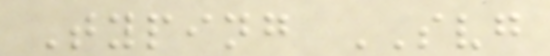Typing SVG
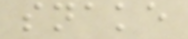snake
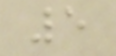5
